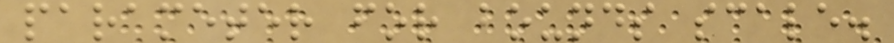parameter for bounds scale.
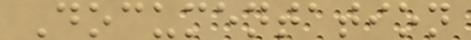Documentation
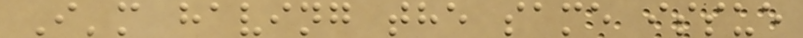I'm having the same issue
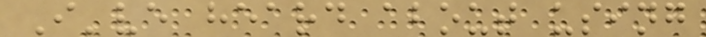I've heard about using
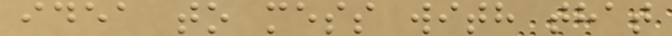idea to mess with that
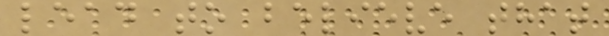lead to believe that
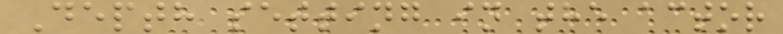Depth setting in the actor
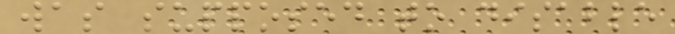was supposed to disable
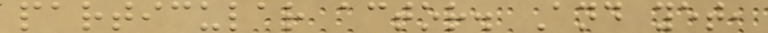particular actor. And yet,
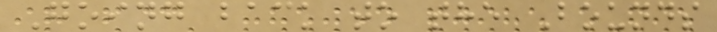Going back to the Bounds
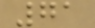71
